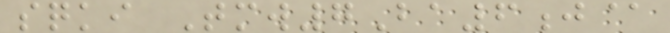sqki Tmw7Ba6j@
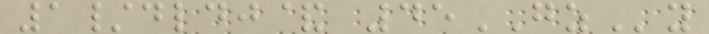1/dldj& 45GZy
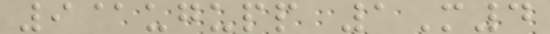9@ugupp 1M4
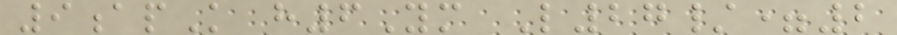9apK h6Ym L27/=2
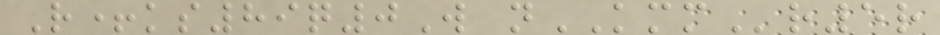R+ks89q0W nKMMr5r
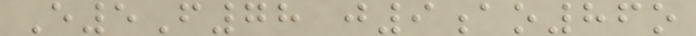E5F78 j9ao86o
